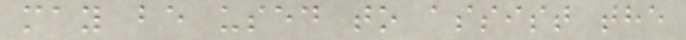may be used to assist the
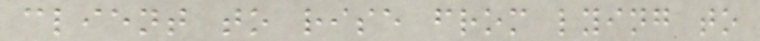client to rise from lying to
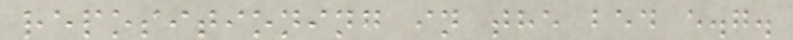repositioning in the bed e.g.
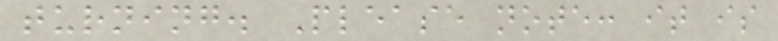turning. Please note: it is
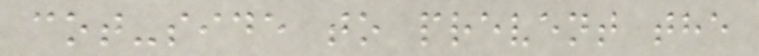cot-side to prevent the
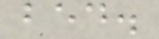bed.
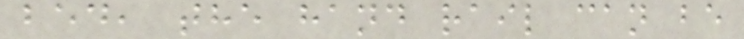bed, the hand rail can be
